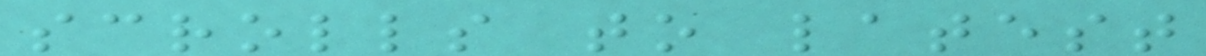scrolls to latest
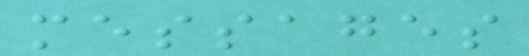messages
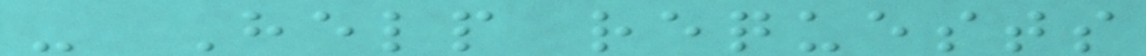- Help requests
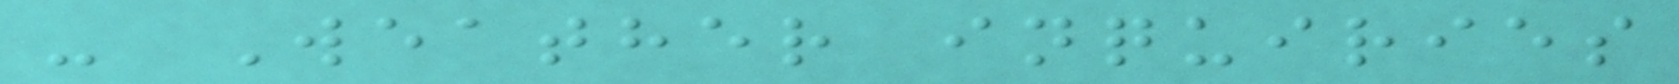- Weather inquiries
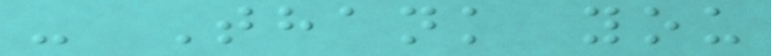- Thank you
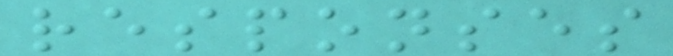responses
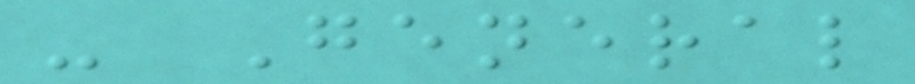- General
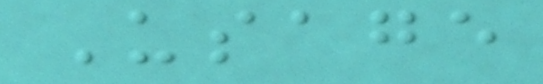Usage
